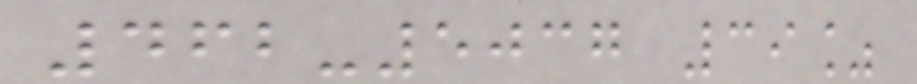462-5037 39%
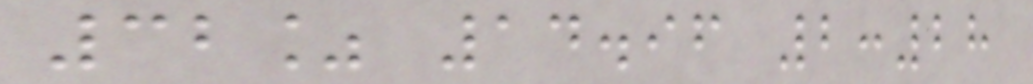32% 14.96 2:28
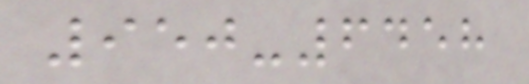950-6458
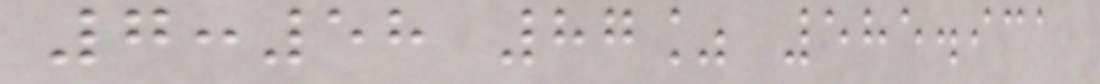7:58 87% 585.931
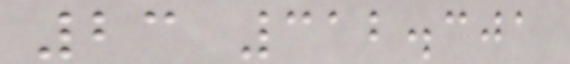23 312.301
